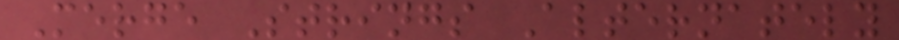Merge Strings Alternately
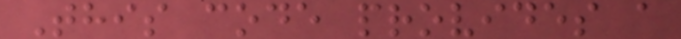This code provides a
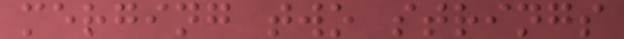merging two strings
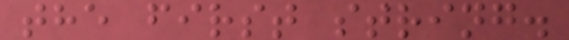the first string.
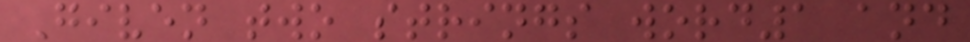Given two strings word1 and
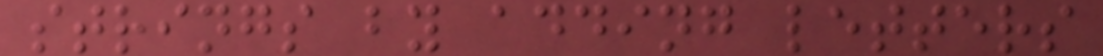strings by adding letters
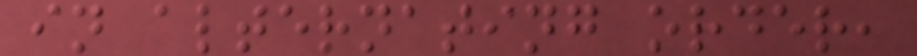in alternating order,
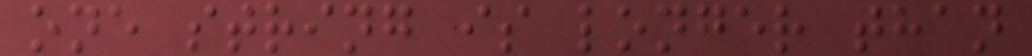one string is longer than
